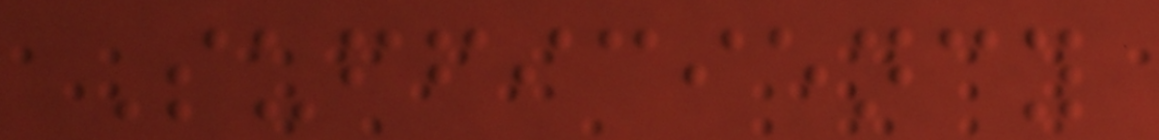Sufficiency
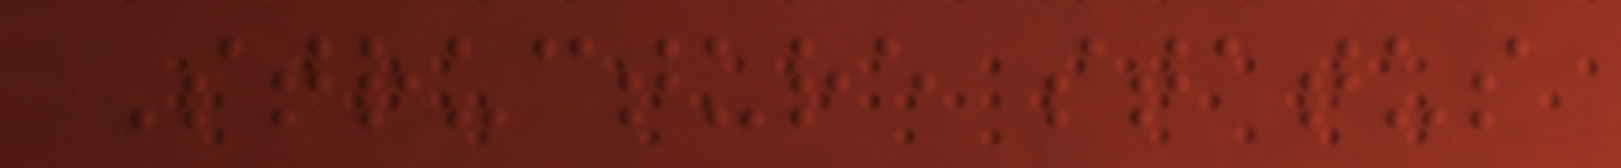Structure status
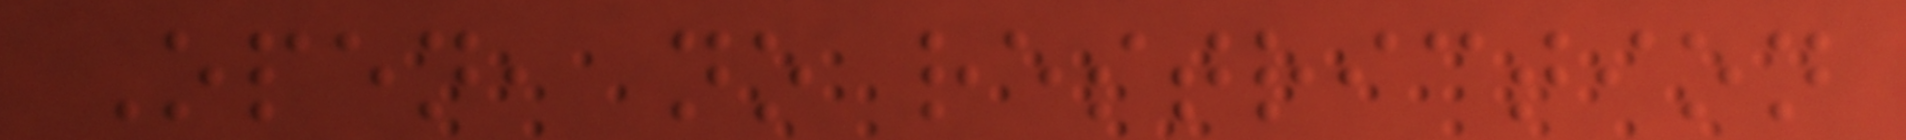Open, no restriction
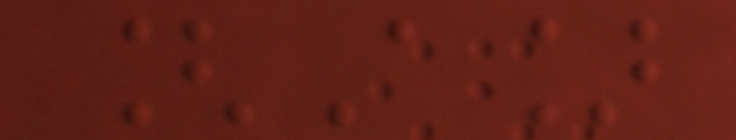[A]
